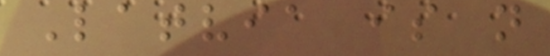Latvia is not
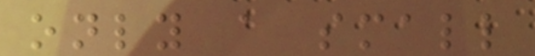only a small
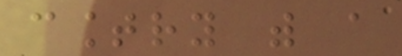country with a
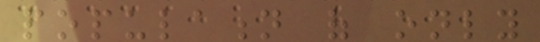population of only
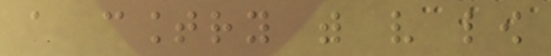a country with very low
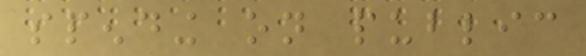spending on public
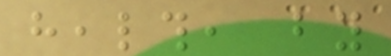health, by
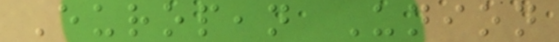European Union
